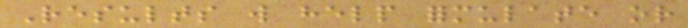Results will help formulate or
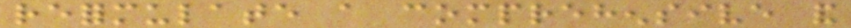reformulate a comprehensive and
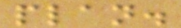plan.
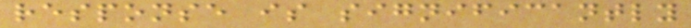response is significantly
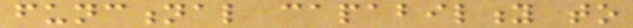functional capability to
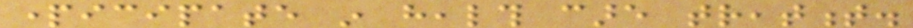participate in health care treatment.
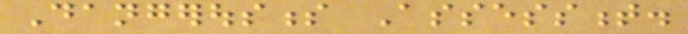Dangerousness Assessment.
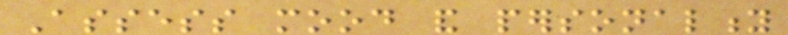Assess mood and personality
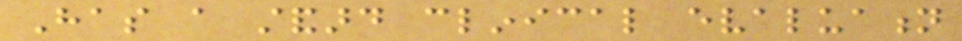Has a standard clinical evaluation
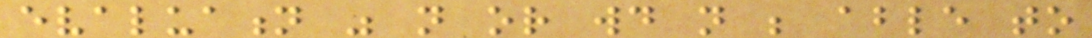evaluation was not or would not be able to
